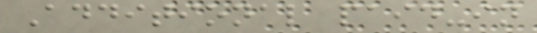Additional paid-in
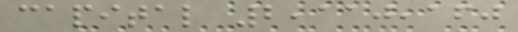capital 2,110,160
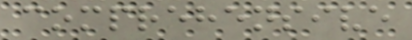comprehensive
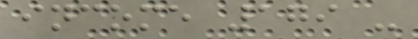income 179 -
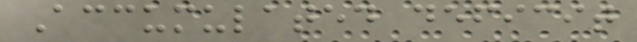Accumulated deficit
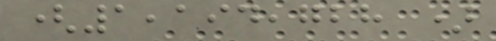(1,194,728 )
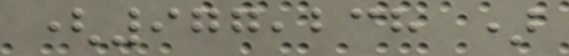(977,238 )
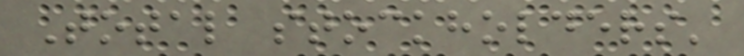Total stockholders'
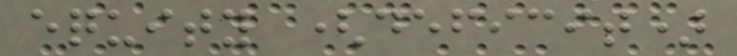equity (deficit)
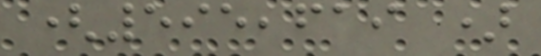(595,619 )
